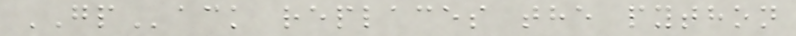GPack replaces the python
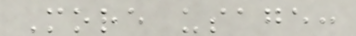More usage:
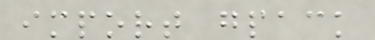import gpack
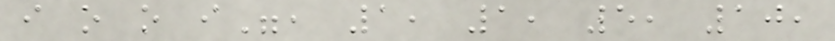i o o i", 1, 1, 5, 10,
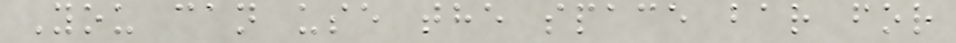You can use the space bar for
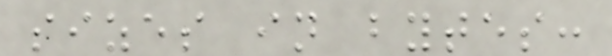sizes in bytes:
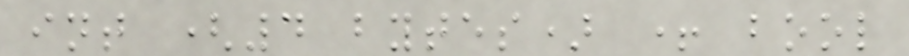int (4 bytes) + bool
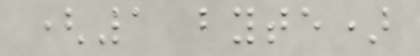(1 byte)
